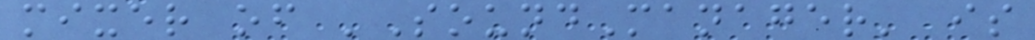mixer of 'SoundManager' is
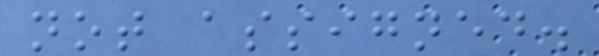not assigned.
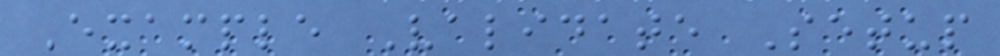Example Validate Setup
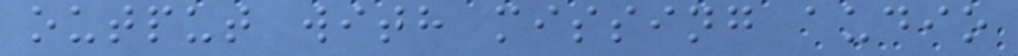output with missing audio
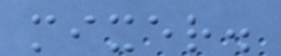mixer.
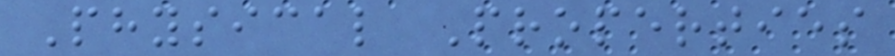Physical Properties
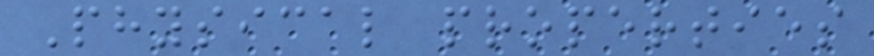Physical properties
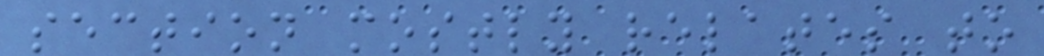section mostly relates to
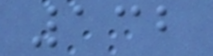132
